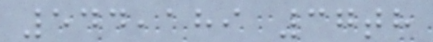544,189 37th
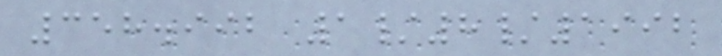358.992 1/8/1992
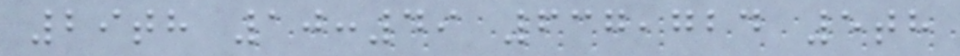29th 10:49 637,724 5th
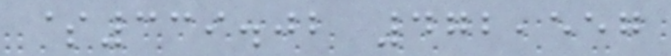$339.02 472,557
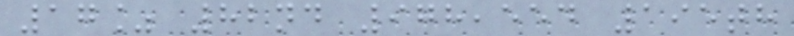17% 82nd 978,554 195th
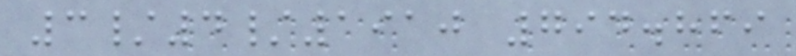3/4/1910 794.869
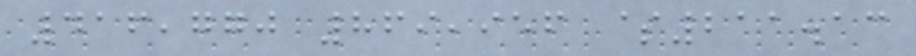416,770 869,956 $211.13
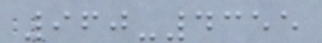960-4355
